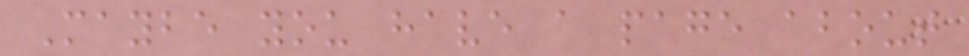Maybe you have a page about
